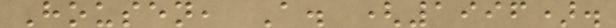Housen, A. (1996).
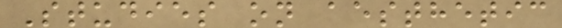Studies on aesthetic
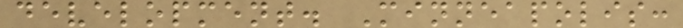development. Minneapolis:
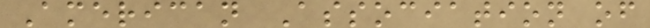American Association of
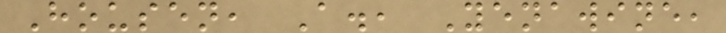Housen, A., Yenawine,
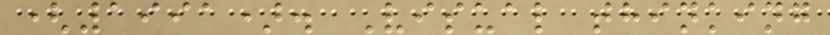(1991). Visual thinking
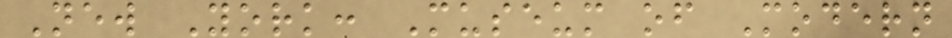New York: Museum of Modern
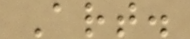Art.
